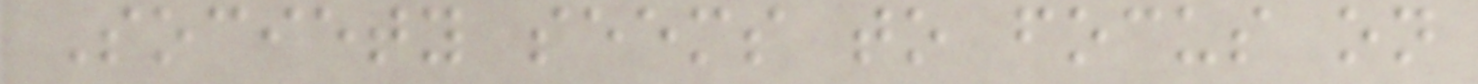Society seems to focus on
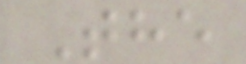The
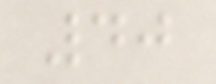40
